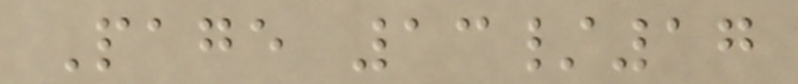Page 13/17
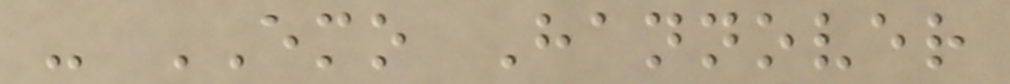- EMO Hannover
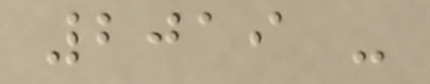2019 -
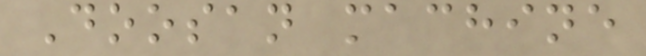Doosan machine
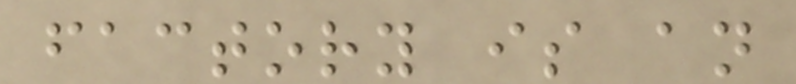factory is an
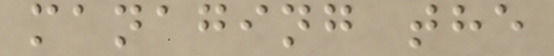managing the
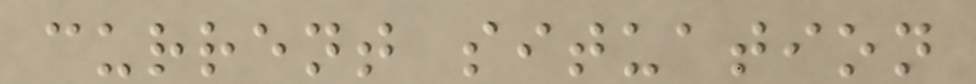current situation
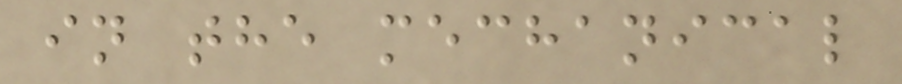in the mechanical
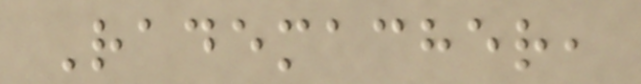Rademacher,
